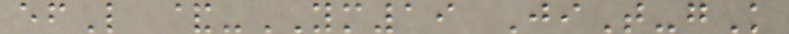efL &-YM19 JiT-gK
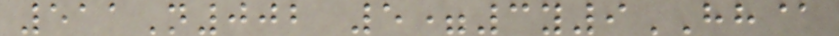511N002 5=3y9HH@
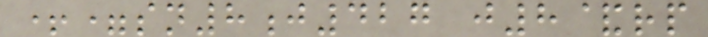+=sn8j427 j8&rp
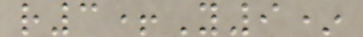r3+Y9*
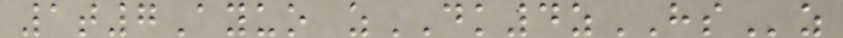1t7Ayuo zDK4zHSz
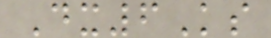Dx6Ks
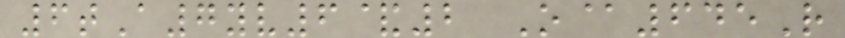6tA7yv6&2 O@645R
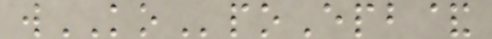wKOpoEpb&
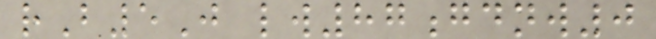rB5J lw87gdnw0
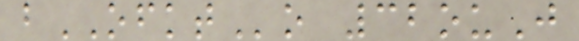bOFKTo 32ouJ
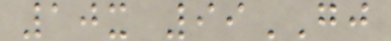10x 99GJ
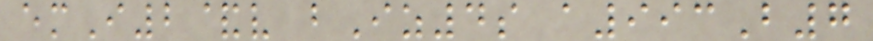emI2&v bIz4s a993B7
